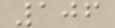106
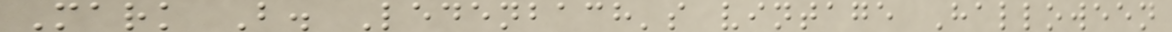Mark B. Ledenbach's vintage Halloween
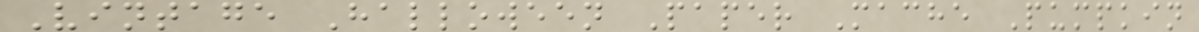Vintage Halloween Paper Mache Pumpkin
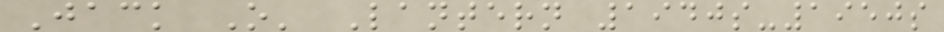Jack O' Lantern 1940s-1950s
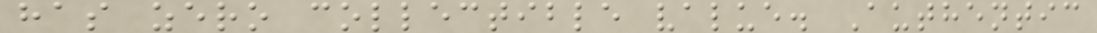has zero collectible value. Authentic
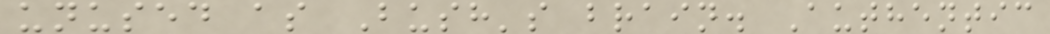unused as Bush's brain. Authentic
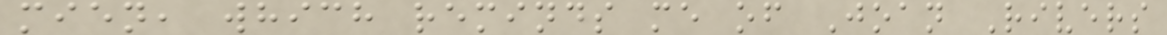mien, which reminds me of Joan Rivers
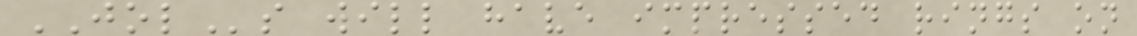JOLs will have impressed rings on
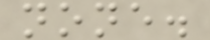none.
